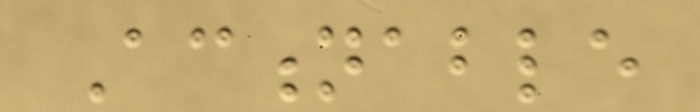Actionable
